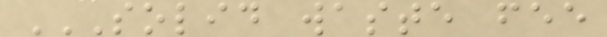SOLID WASTE FEE
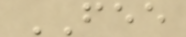FEE
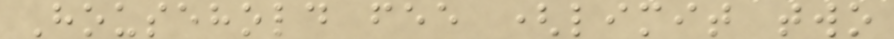Household fee (limit two
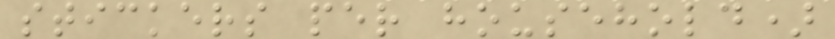stickers per household)
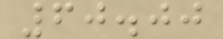60.00
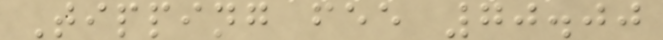Tipping fee 70.00
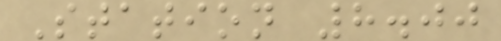Station 8.00
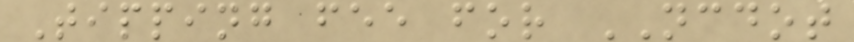Tipping fee for NCDOT
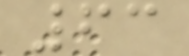63
